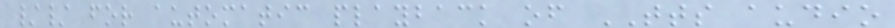// for automatic playback of TTS audio
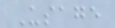Usage
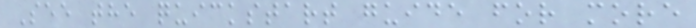See the quickstart guide for more
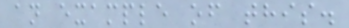an example of this.
